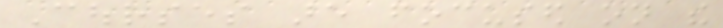Courses are focused on the
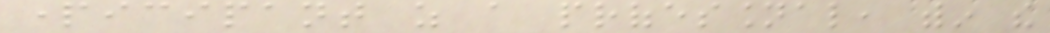participant as a professional, within the
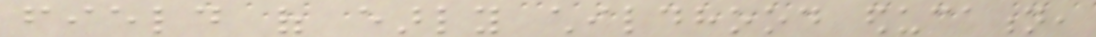field of early childhood education,
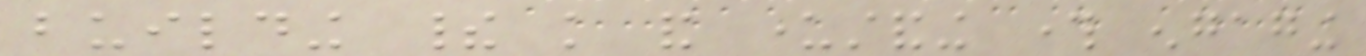building their knowledge and understanding through engaging
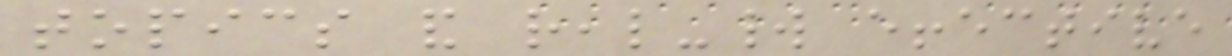topics and real-world effective
